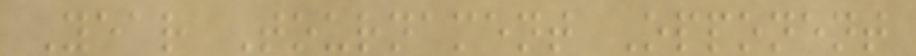Year Tournament Opponent
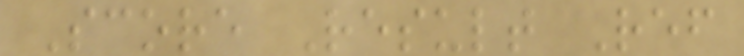Score Result Ref
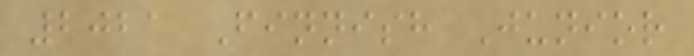2021 Finnish Junior
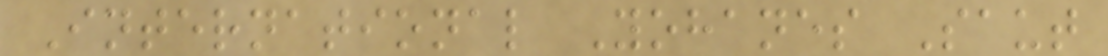International Yohanes Saut
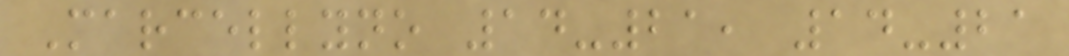Marcellyno 14-21, 14-21
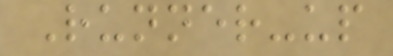Runner-up
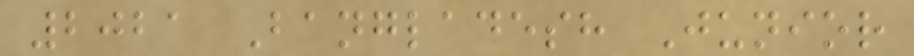2021 Bangladesh Junior
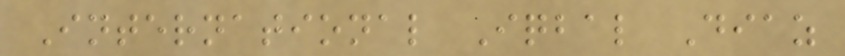International Iqbal Diaz
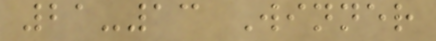21-13 Winner
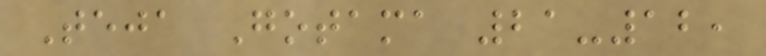Teja Gotama 21-12,
